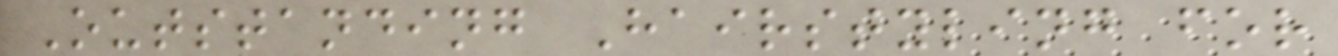Outstanding Hairstyling for
